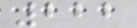222
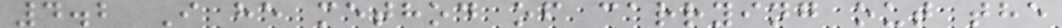4.2 I he method of carrying out the
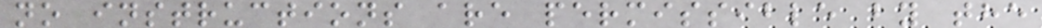no instructions are permissible by the
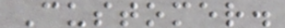Customer.
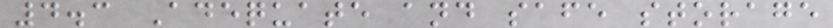4.3 Adequate and safe storage
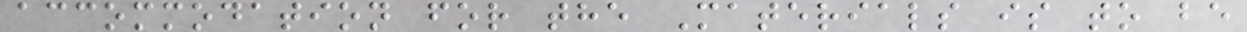accommodation for the Materials is to be
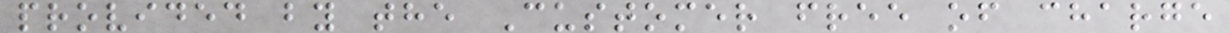provided by the Customer free of charge
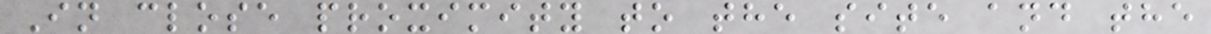In close proximity to the site and the
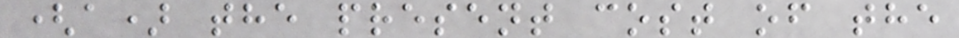(a) the present cost of the
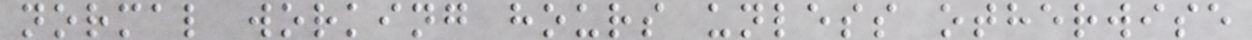normal working hours unless otherwise
